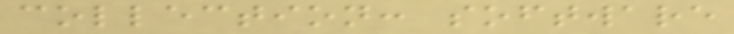collection: software
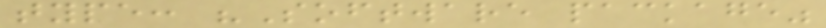type: "Software package"
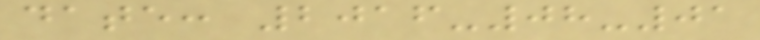date: 2016-08-01
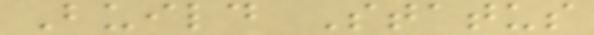Build Status
